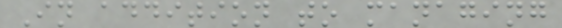In addition to managing
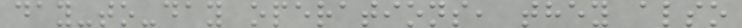day-to-day operations, they also
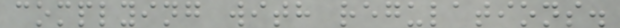complying with regulations.
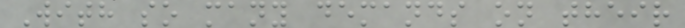With so many demands on their
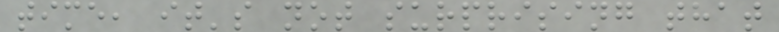time, it's not surprising that
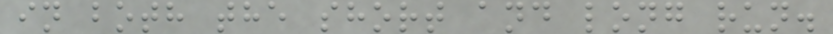in both the short and long run.
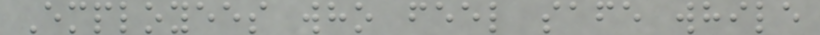Employees who feel safe while
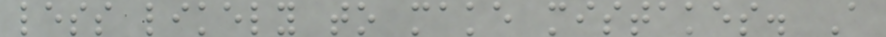less likely to make mistakes. A
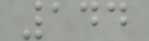144
